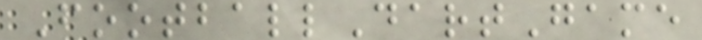FootballDartGame
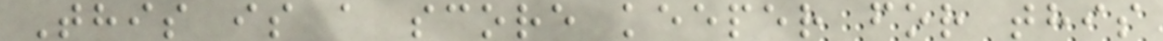This is a score keeper for this
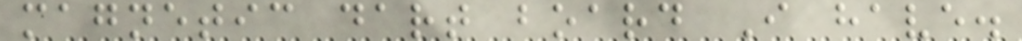magnetic dart board I have.
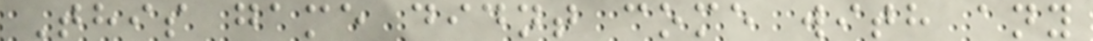This game didnt come with any
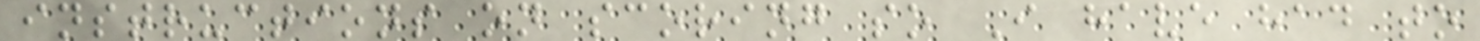instructions on scoring so I have had to
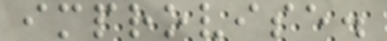improvise.
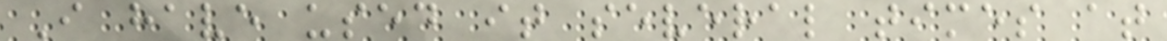I have used it several times at
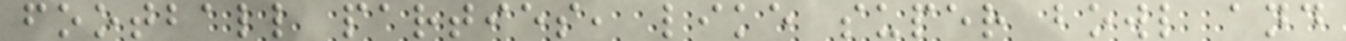football parties, like super bowl and
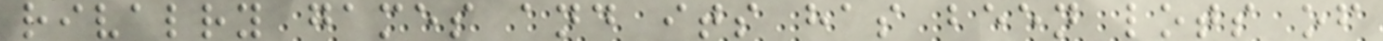rivalry games and its has been lots of
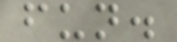fun.
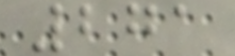271
